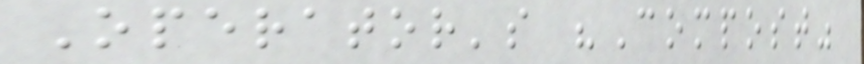Operator's "Compost"
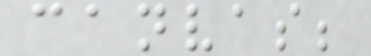canvas;
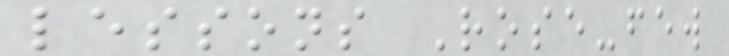lessons Rose-few
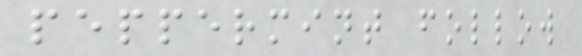peppermint follow
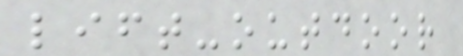lift-outdoor
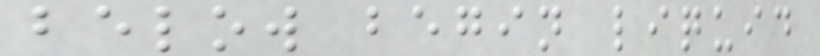below begin liquid
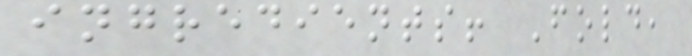ingredients! Fold,
